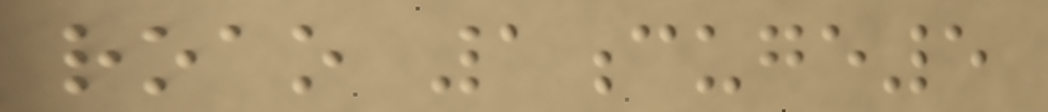roao 1cuge5
